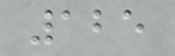125
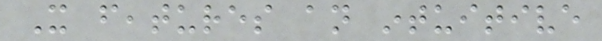It features an intuitive
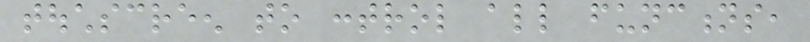touchscreen to control all functions,
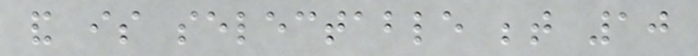and is selectable between 10
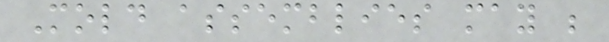Mold assemblies may be
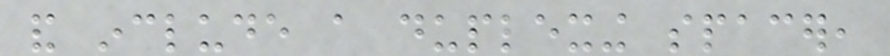and include a duplexing spacer,
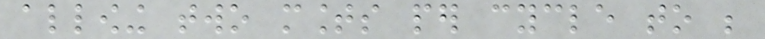allowing two mounts per cycle to be
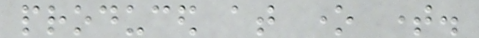produced at one time.
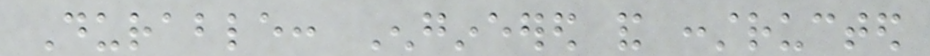Durable: Engineered and constructed
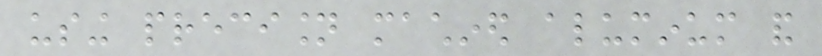using precision machined aluminum and
